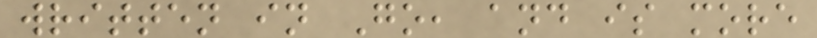written in Go, and is more
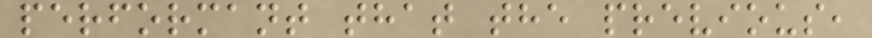performant that the previous,
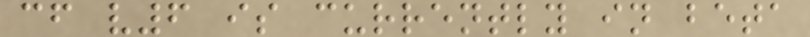cf v6 is currently in beta
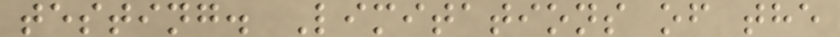testing. Limitations of the
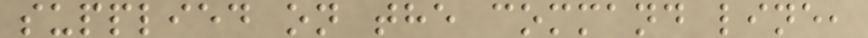supplied on the command line,
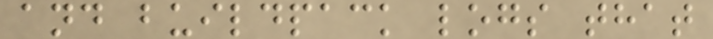and buildpack logs that
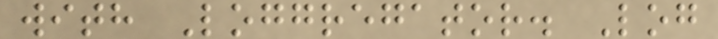with Loggregator. Log
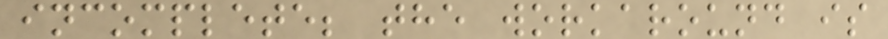incomplete; the workaround is
